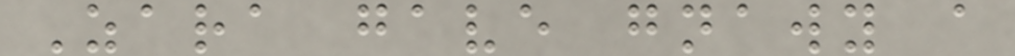Zara gave gnawy a
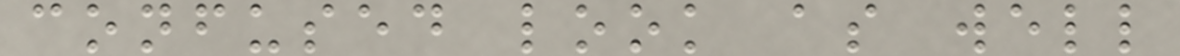confused look as well
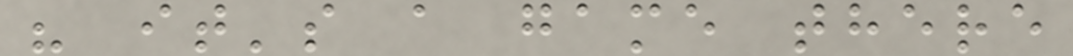" it's a game there
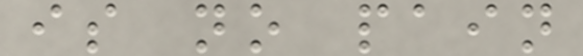is no pain
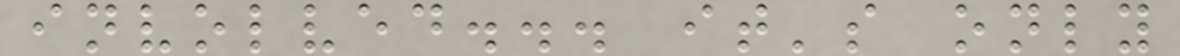involved... it's only
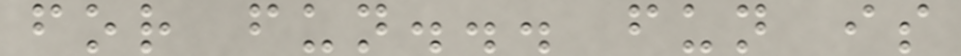for fun... fun is
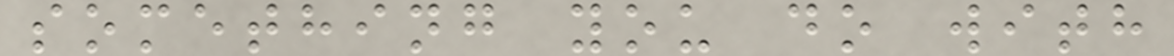something you do with
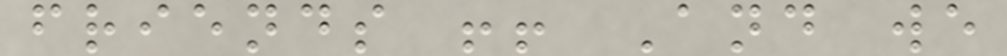friends !! And we
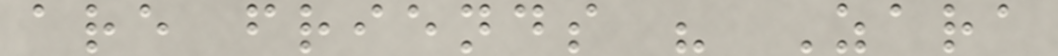are friends " Zara
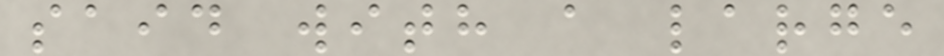said with a large
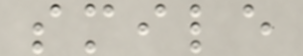smile
